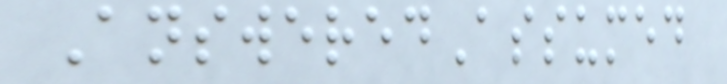AnsweredAssumed
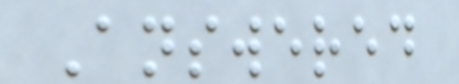Answered
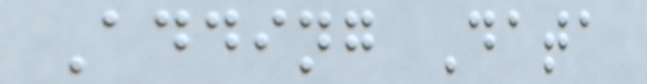Adding Data
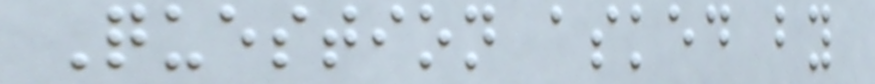Question asked by
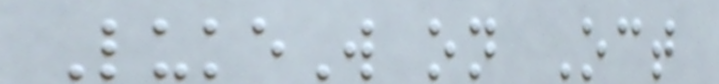LukeW on Oct
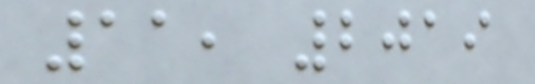11, 2019
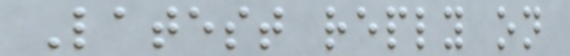Latest reply on
